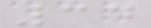34
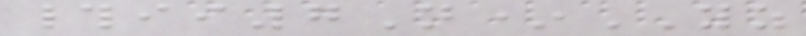#ii7N*YZ
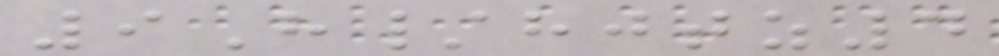9H/hjtz4
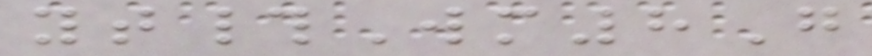yt#Wm8G
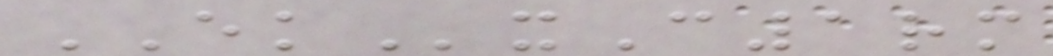EKxC1rm
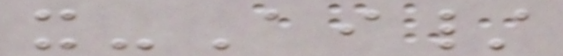x-Ai/
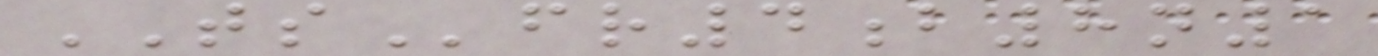TSfr4b8n1
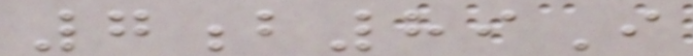7b89I
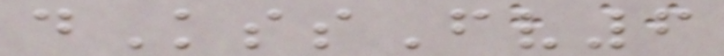dKssFv6
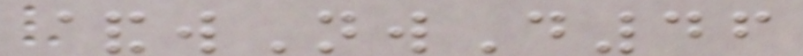&wNwD46
